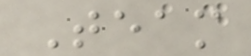Team
